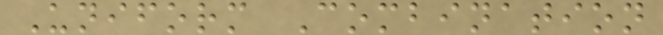Uniform Combination
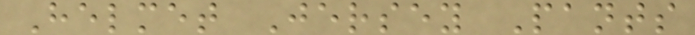Helmet Jersey Pants
